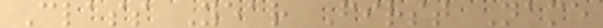Class Year First Name
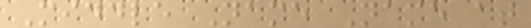Middle Name Name at
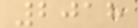2018
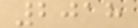2018
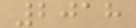2018
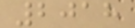2018
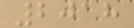2018
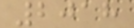2018
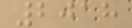2018
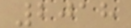2018
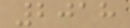2018
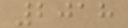2018
